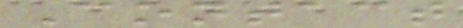Contact
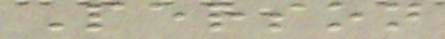Person
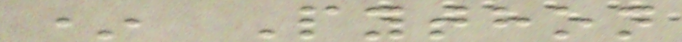* Python
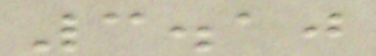3.10
